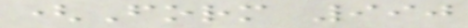(Form 990
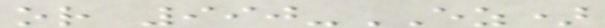or 990-EZ)
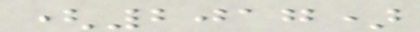(2017)
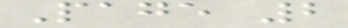Page 2
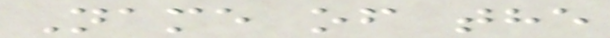Name of the
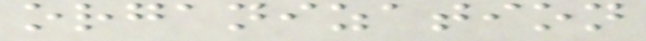organization
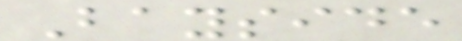Bayside
